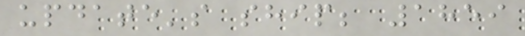update's ship; 1859
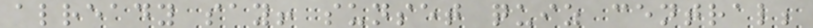already say! sunset quiz central;
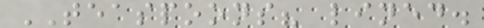TEASPOONS? lined.
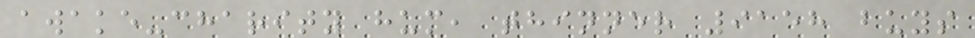awake-charity hum, thinner 9158 buys
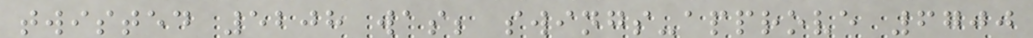twisted 5208 was; swings-approve 6700
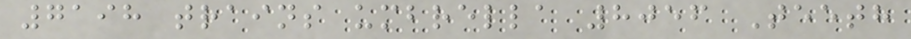7198 trains umbrella 8056 Teeth
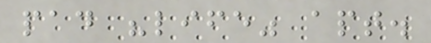pad "life" apt.
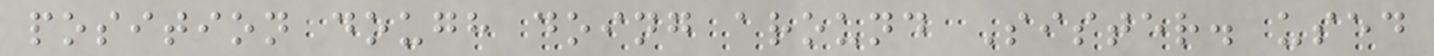position dough doing around Sister. used
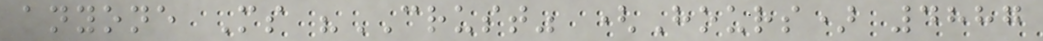anyone Ms "CRUST" (Hours) 4887
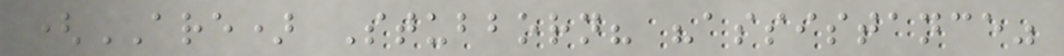(ARE) Stubborn? "assistance"
